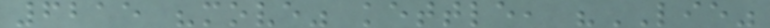6215 "move" kettle, "LIE"
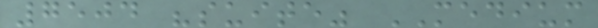7504 "suite" MEDIUM
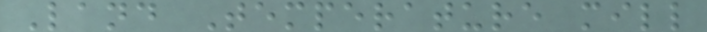Land Temperature mill
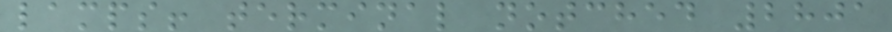lamps! terminal notched 2801
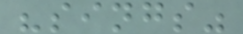"sings"
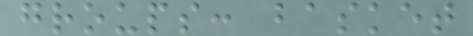groups: basket
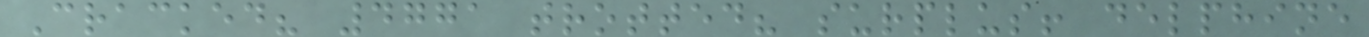Cracked? 4771 trotted? surplus! delphine
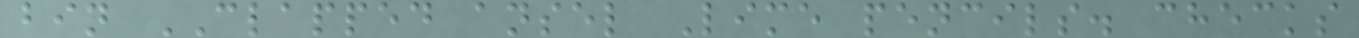bin CLAPPED ansel Lime pencils. checks
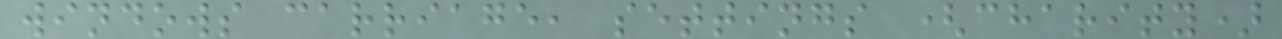windows carriage, settings (charity)
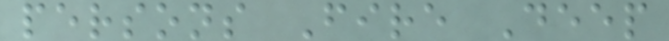persons Fire Deep
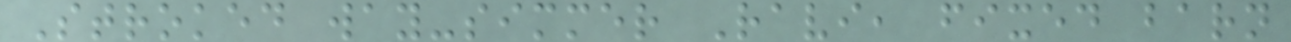Stroked way-simmer Ravi, fixed barn
